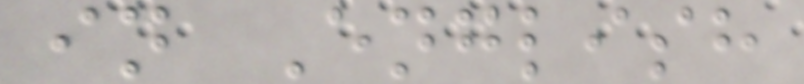in English
